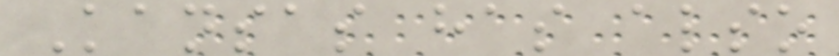Kansas has also
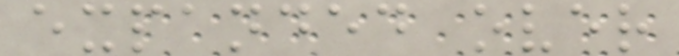expanded over
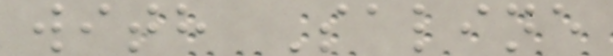with Saline
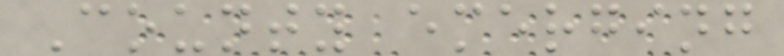County emerging
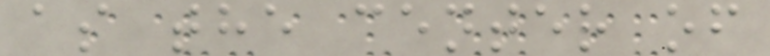as the center of
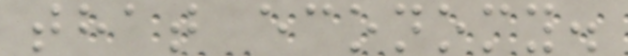that economy.
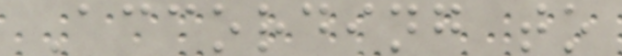According to
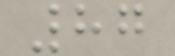87
